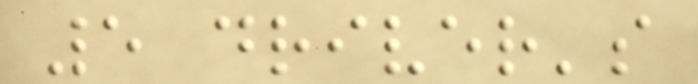5 driver's
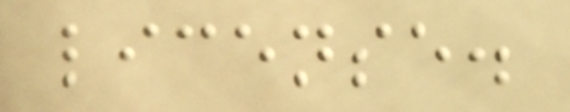license.
